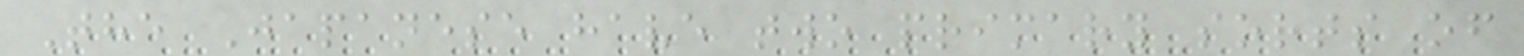The Japanese have two primary sorts of
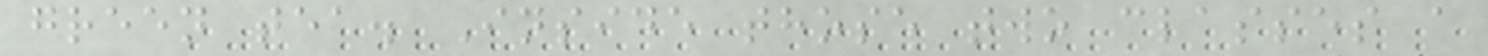green tea. Inside those two classes a
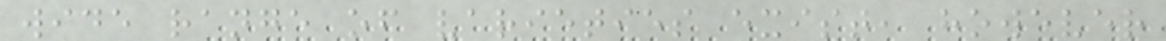wide range of varieties exist, however
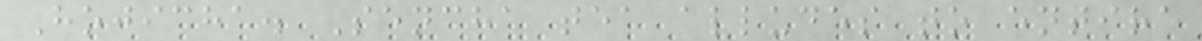Hojicha. Sencha tea alludes to entire
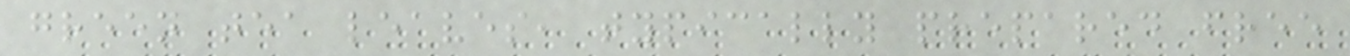green tea leaves, typically prepared free
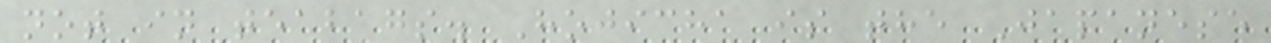not in teabags. Hojicha is the Japanese
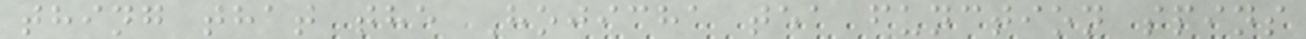thing that the Hojicha tea function spins
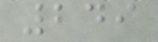249
